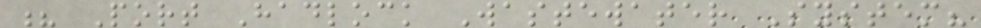? Port Hadlock Wastewater System?
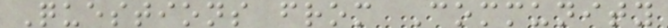Questions from Community
